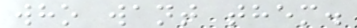who want them.
